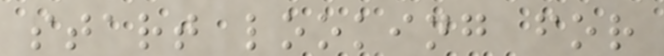start looking for
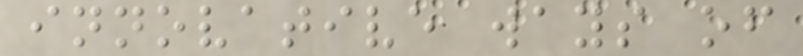innovative ways of
